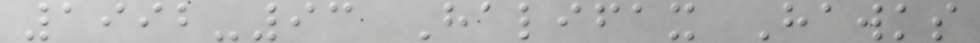1992-93 Halifax Hawks
